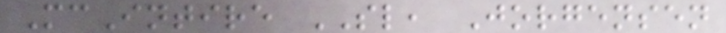McIntire SL, Jorgensen
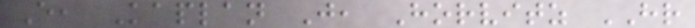E, Kaplan J, Horvitz HR
